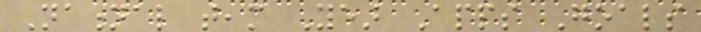National team Year Apps Goals
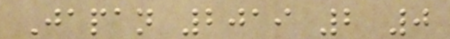Japan 2019 2 0
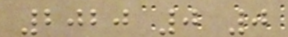2020 0 0
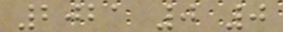2021 0 0
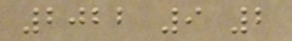2022 9 2
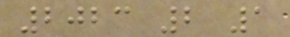2023 2 1
